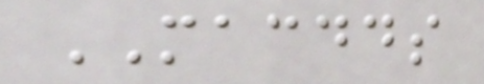MACDDS
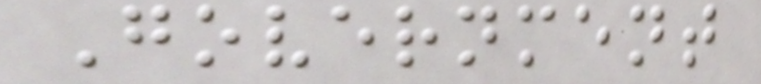Government
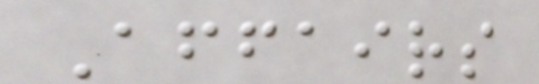Affairs
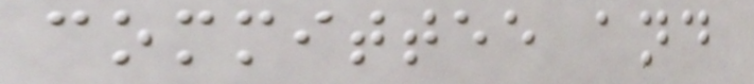committee and
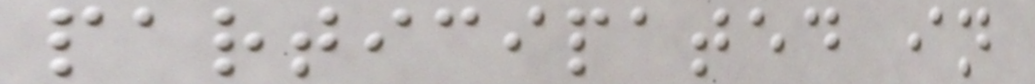participated in
